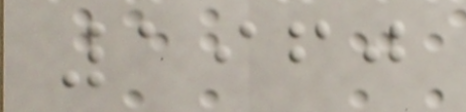1960
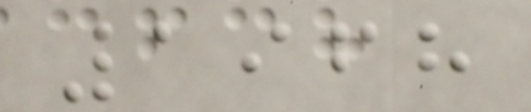1968
